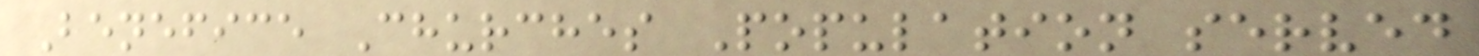Benefice Churches Population served
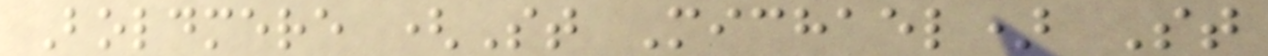Boldmere (St Michael) St
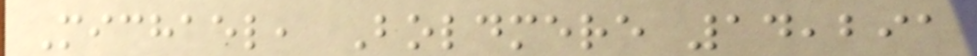Michael, Boldmere 14,291
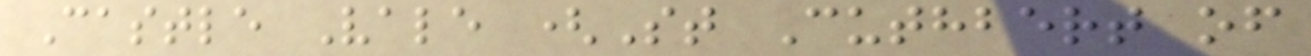Castle Vale (St Cuthbert of
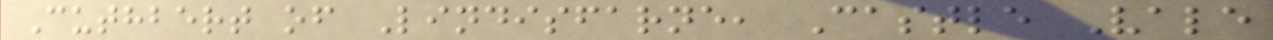Cuthbert of Lindisfarne, Castle Vale
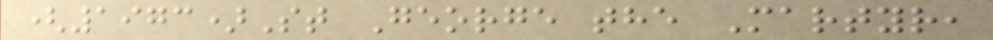(1973)St George the Martyr,
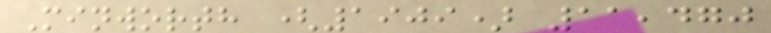Minworth (1909) 11,470
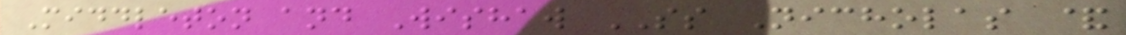Middleton and Wishaw SS Nicholas &
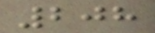208
